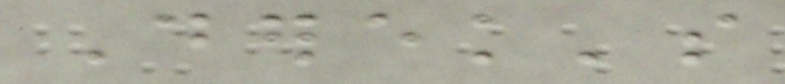Derek's
